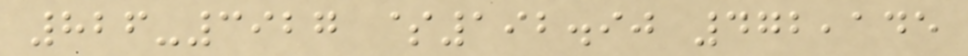826-3927 $192.90 472,145
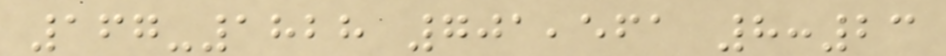167-1828 701,561 8:23
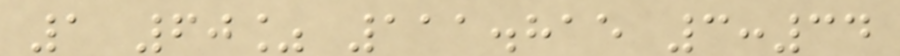1 60% 111.815 3:34
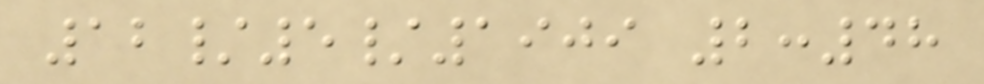12/5/1909 2:48
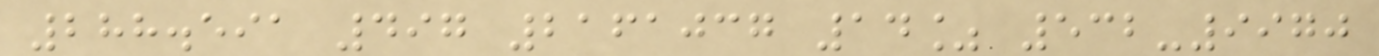288.591 497 2161037 14% 532-9970
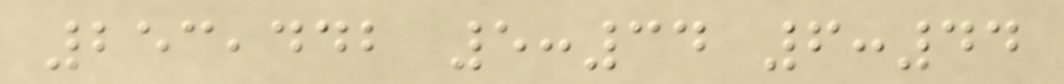253,442 5:34 6:44
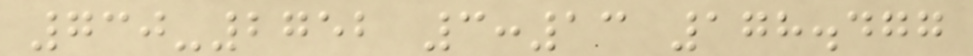730-2752 3:13 178.477
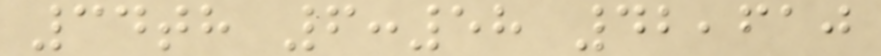34th 6:58 42,610
